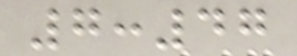7:47
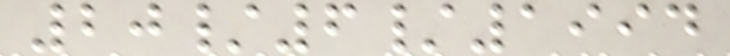20/6/1994
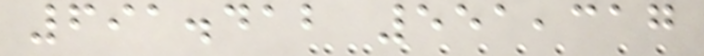691.412 551,317
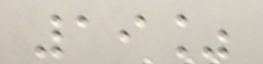19%
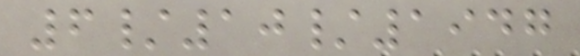6/10/1947
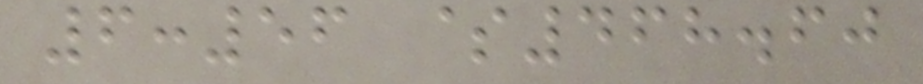6:56 $468.60
